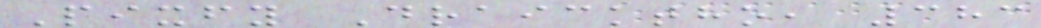Pixfy Draicktho, 383
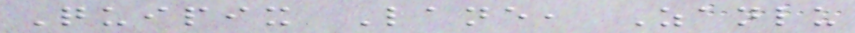Quipix Lane, Zanlu
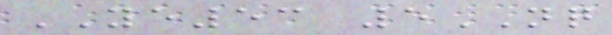YE53 5NQ
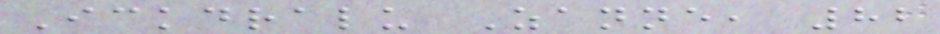Ickdralu Zanne, 82
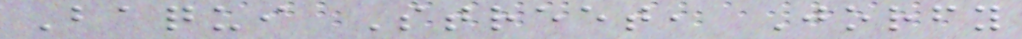Baqui Street, Jorfy
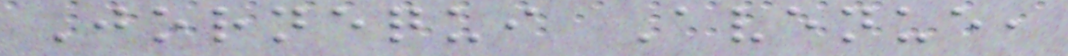Jornequi Avenue,
